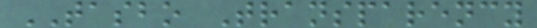TASBO Transparency
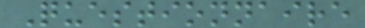Questionnaire
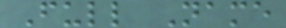Full Name
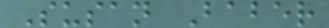Susan Baber
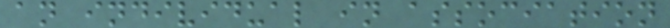an individual in association
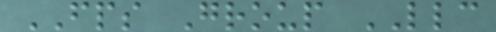FPS Group LLC
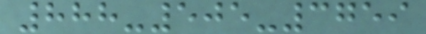888-505-3759
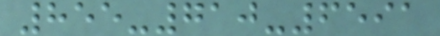855-710-6591
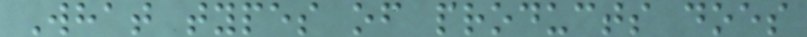What types of products does
